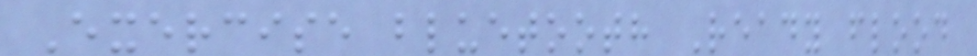Exercise bluetooth Ready flood
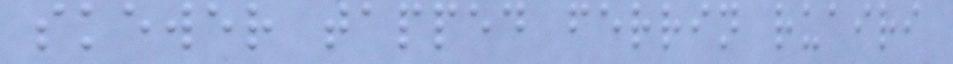skewer tapped ferrin ruairi
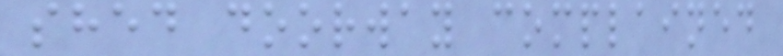shed doorway complained
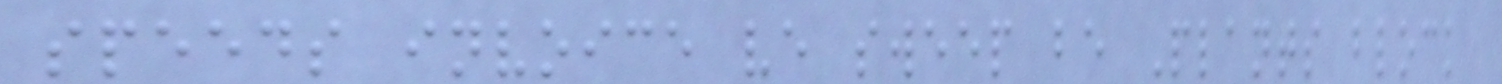speeds invoice ve sweep be Plants block
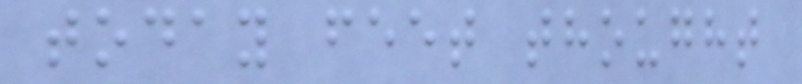today feet thought
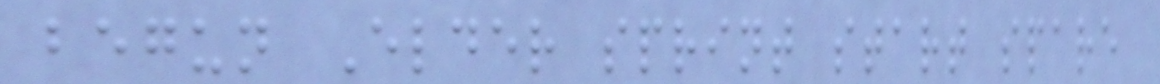begun Elder sprint start spare
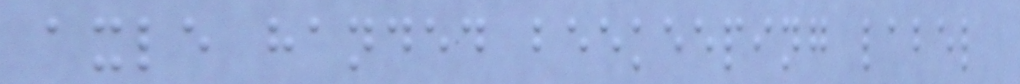axle handed beekeeping label
